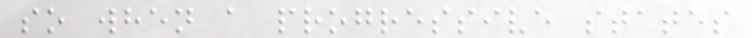so when a progressive states
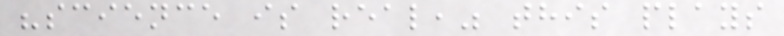"science is real," this plays
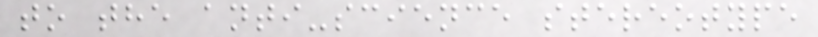to the anti-science stereotype
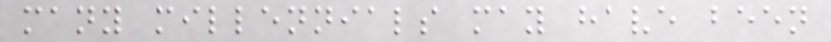many millennials may have been
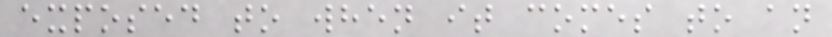exposed to when it comes to an
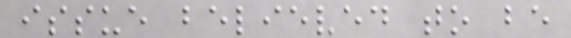issue believed to be
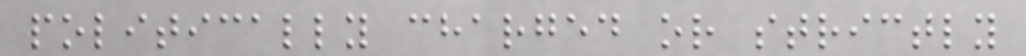politically charged or strictly
